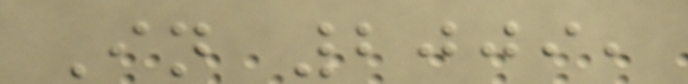In 2009,
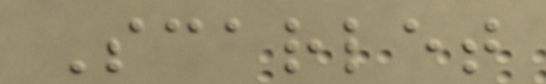Scarlet
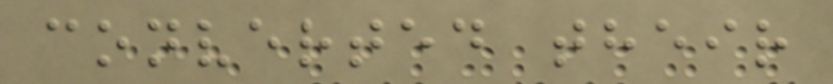converted their
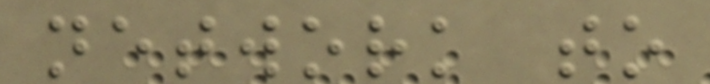network to
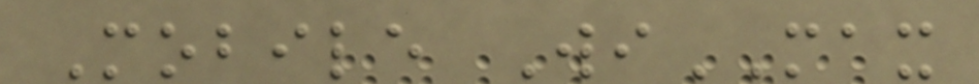Mobile WiMAX
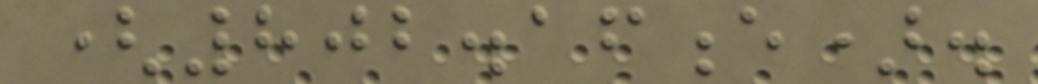(802.16e).
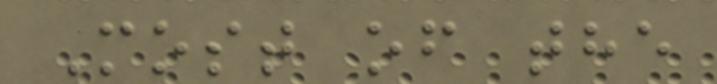Most of the
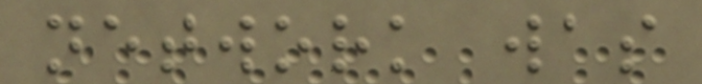network was
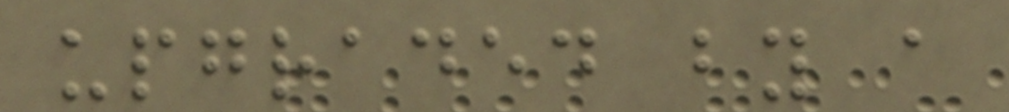upgraded by a
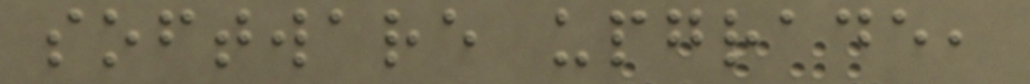software upgrade,
